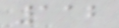112
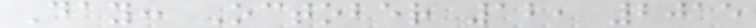Day: October 12, 2015
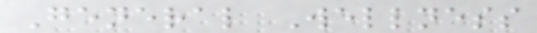General Wellness
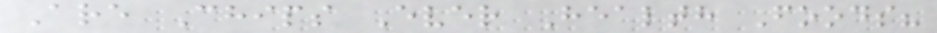Are Chips Ever Health Foods?
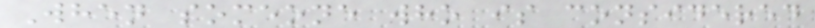When someone who is considered
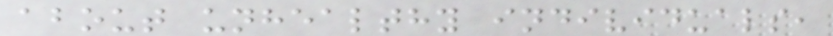about unhealthy individuals,
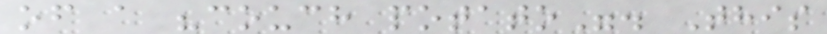of a "couch potato". This
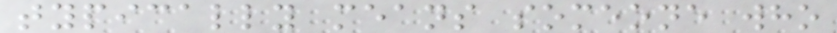typically means someone who
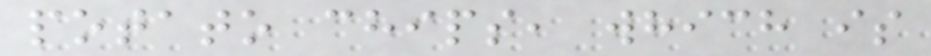potato chips, which is
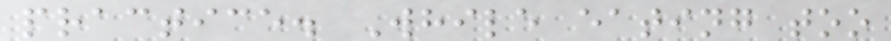practice. While eating too
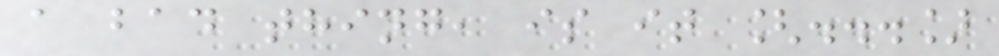a bad thing, is it [...]
